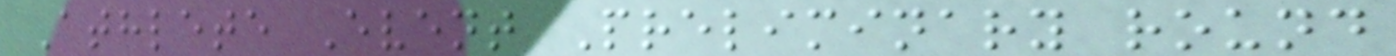Athlete Event Preliminary round
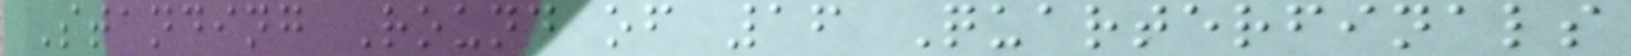Standing Round of 16 Quarterfinals
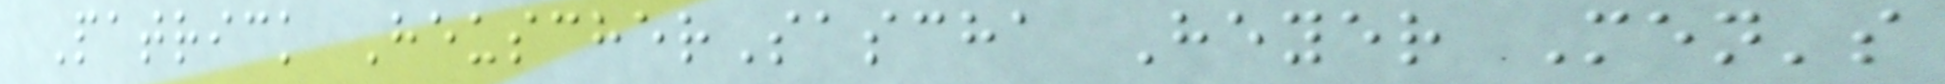Patrick HeuscherSascha Heyer Men's
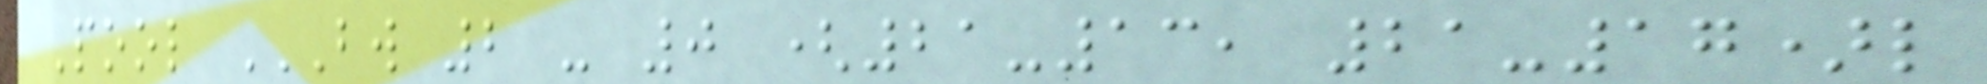Pool BW 2 - 0 (21-13, 21-17)L
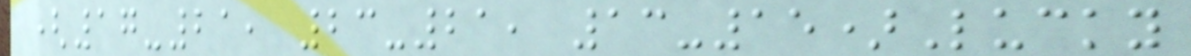(17-21, 23-21, 13-15)Lucky
